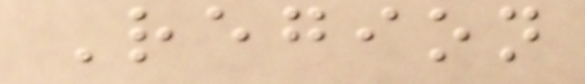Region
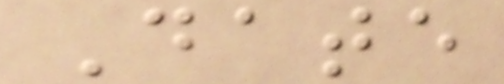Date
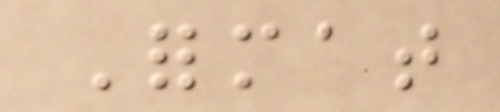Format
